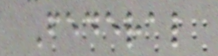Federal
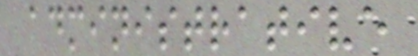administrative
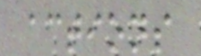actions
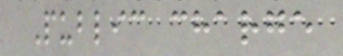Public charge
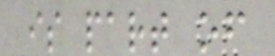is part of
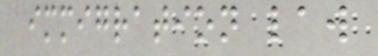immigration law
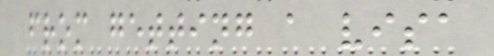from getting a visa
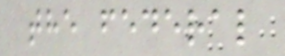the federal
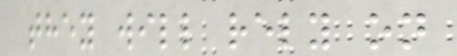they will rely on
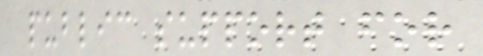public support for
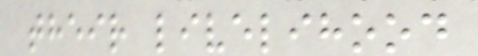their livelihood
